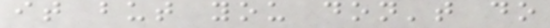it but you don't do
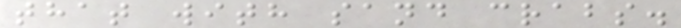that with sand crabs.
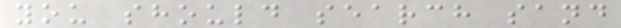you should search sand
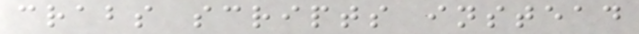crabs scripts instead
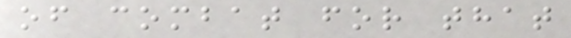of combat for that
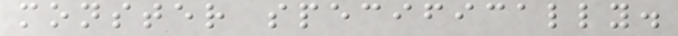monster specifically.
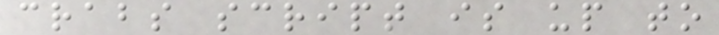crabs script is up to
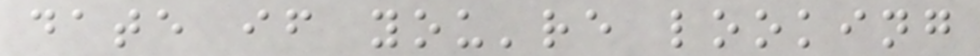date if you're looking
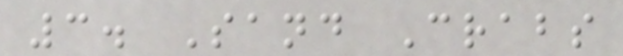3. Sand Crabs
